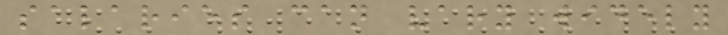salaries can vary widely
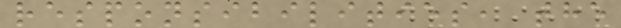responsibilities, the
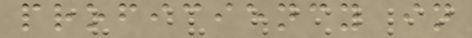proficiency in
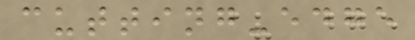cutting-edge
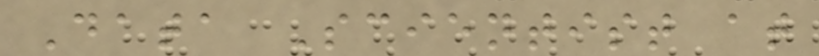Data Scientist at
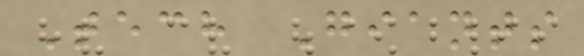Tech Giants
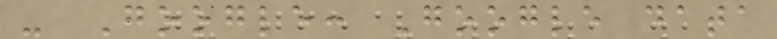- Google: Google data
